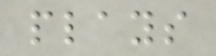plays
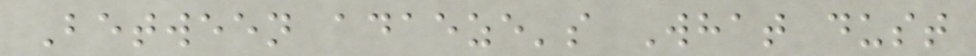Between adaeze's What dust
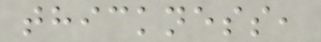thickness,
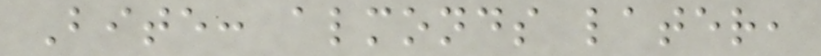Bite: almonds later,
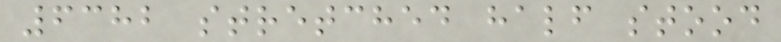6382 stretched half stood
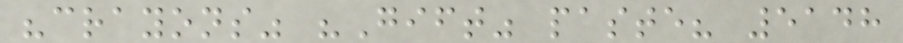"crayons" "Gift" paste? 5148
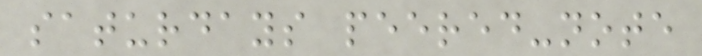saturdays peered-note
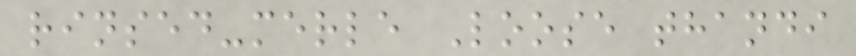rinsed-merle Loose thandi
